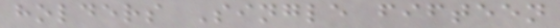holders Single fifteen
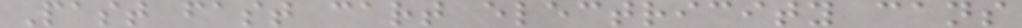Past fast cart electricity cans
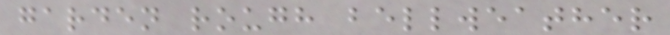garden rough bellweather
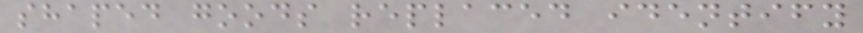shaped goods replaced identify
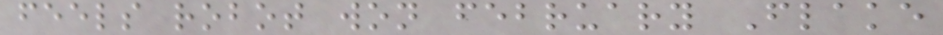feels robot won february Flake
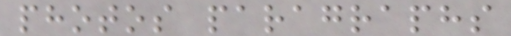photos paragraphs
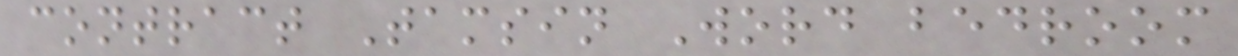contract Tamsin Word bedroom
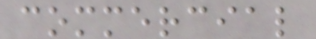commercial
